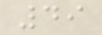49
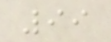99
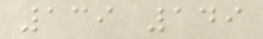139 149
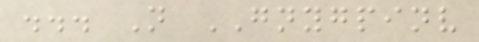... N GNYGPINV
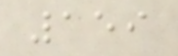159
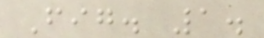Fig. 1.
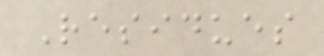Residues
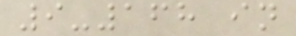9-168 in
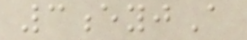3eyjA
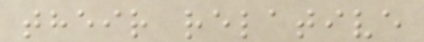their relative
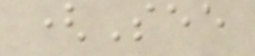(See
